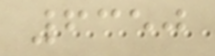6350
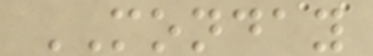MONDAY
